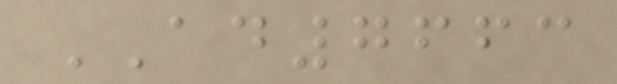AD7663
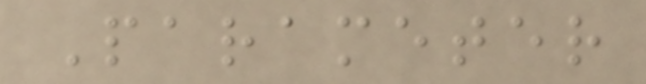Parameter
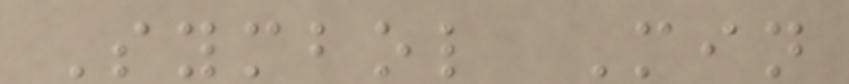Symbol Min
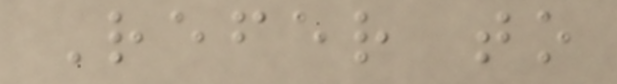Refer to
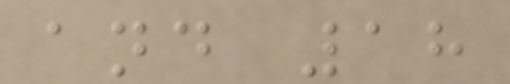and 18
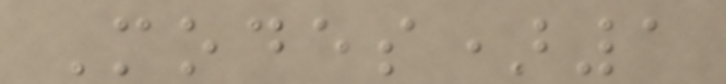Modes)1
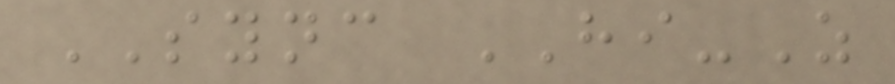SYNC HI-Z
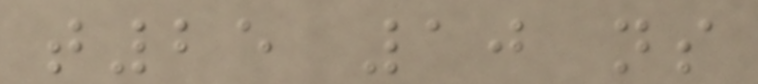t25 10 ns
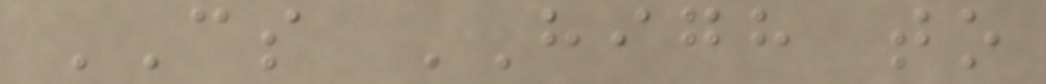CS HIGH to
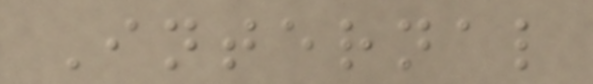Internal
